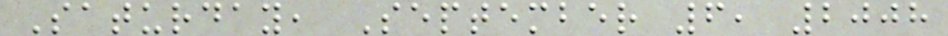Saturday, September 6, 2008
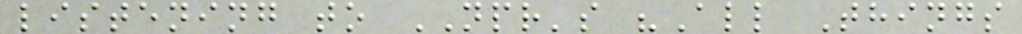listening to NPR's "All Things
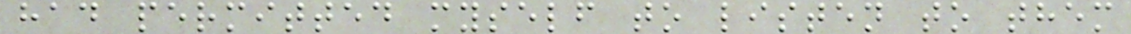had permitted myself to listen to them
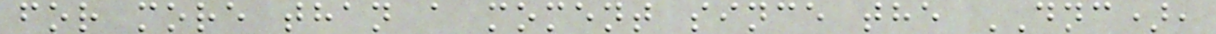for more than a moment since the DNC),
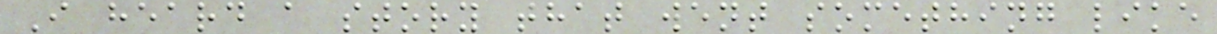I heard a story that went something like
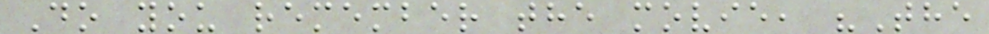Do you remember the movie, "The
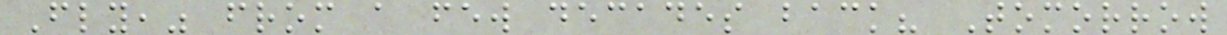Fly," from a few decades back? Tomorrow
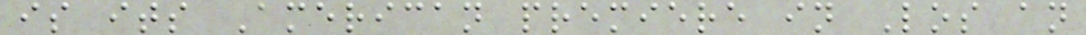is its American premiere in Los an
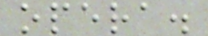opera.
